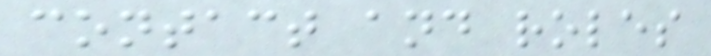contact and roles
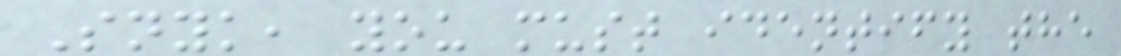Snyk, you must identify the
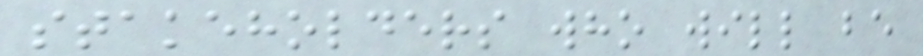stakeholders who will be
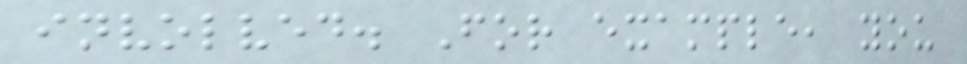involved. For example, you
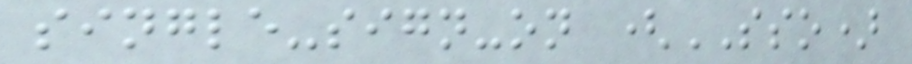single-sign-on (SSO)
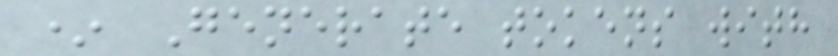* Generate tokens with
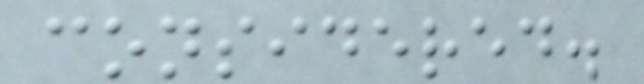considered.
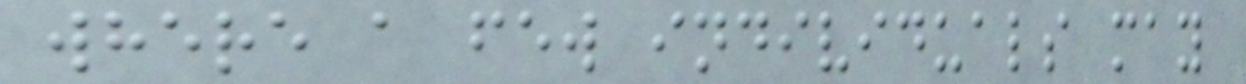where a few individuals may
